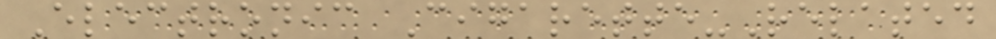Electronic Cigarette-Related
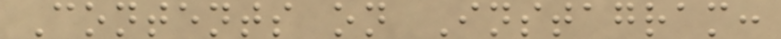Contents on Instagram:
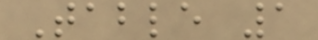Table 1
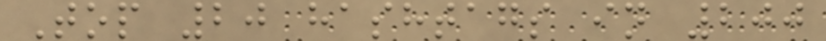Top 20 hashtags in 200
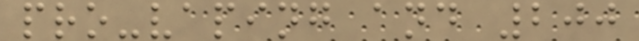pro-vaping and 200
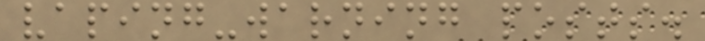vaping-warning posts.
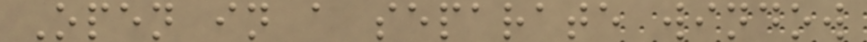Open in a separate window
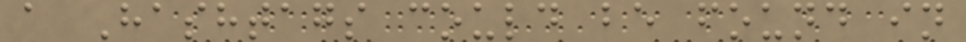a Hashtags could be found in
